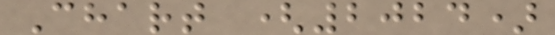Chart (2024)
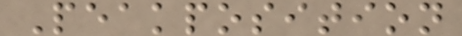Peakposition
